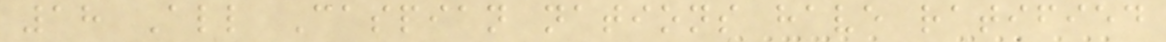18 All Caspian nations have ratified
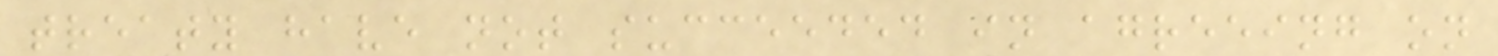treaty have not succeeded in agreeing on
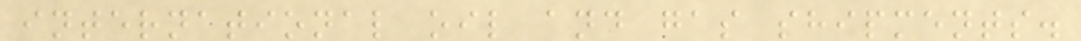international oil and gas shipments.
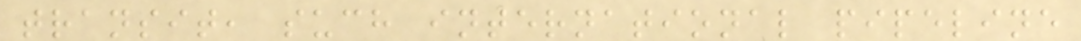transit, such international pipeline
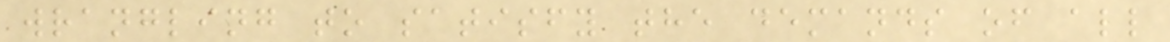wrangling to satisfy the demands of all
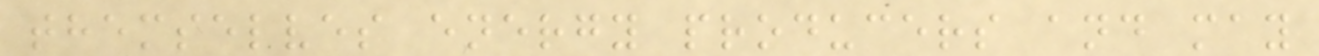themselves energy producers and may
